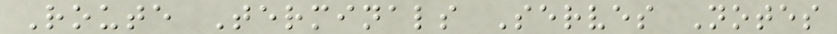Route Terminals Serves Notes
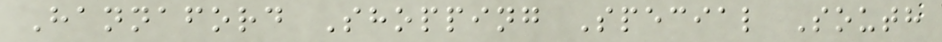Hannaford Shopping Special South
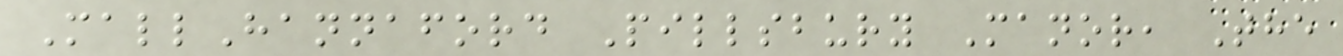MallHannaford Pillsbury Manor, The
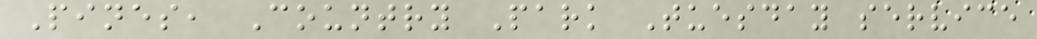Pines, Country Park Tuesday service
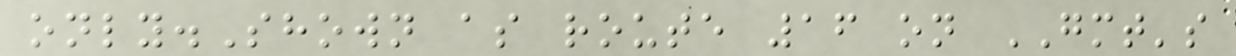only.Shown as route 16 on GMT's
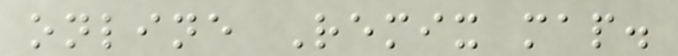online Remix map.
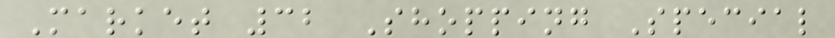Market 32 Shopping Special
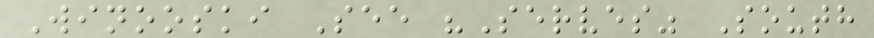Winooski See "Serves" South
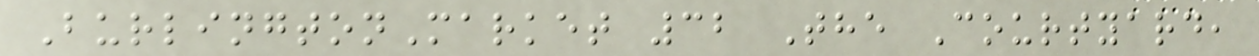BurlingtonMarket 32 The Courtyard,
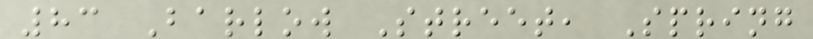83 Barlow Street, Spring
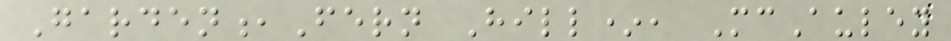Garden,Fern Hill*, McAuley
